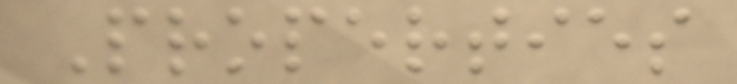Properties
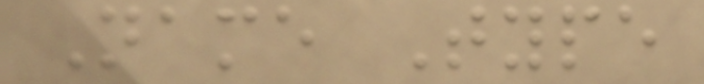Name Type
